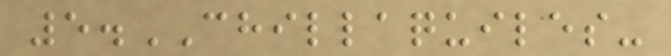5.CHILLAQUILES-
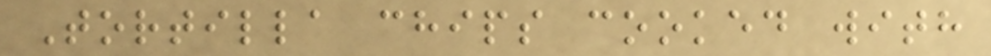Tortilla chips cooked with
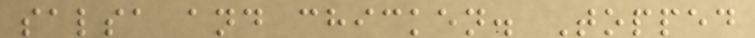salsa and chicken. Topped
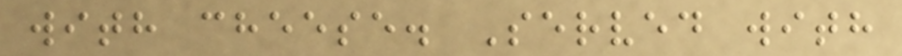with cheese. Served with
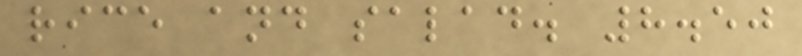rice and salad. 8.50
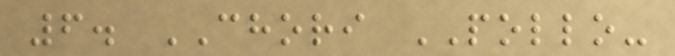6. CHORI POLLO-
